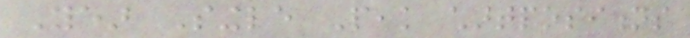Year Single Peak chartpositions
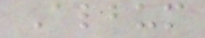Album
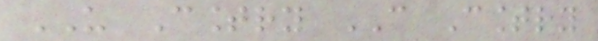US Country CAN Country
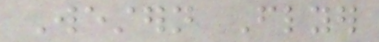Western Flyer
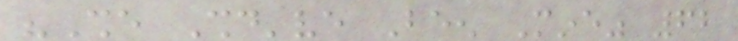"She Should've Been Mine" 62
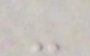-
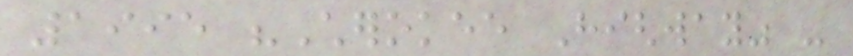1995 "Cherokee Highway" -
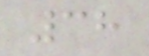38
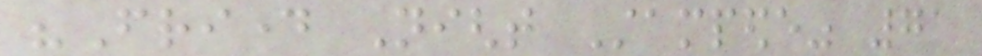"Friday Night Stampede" 71
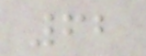62
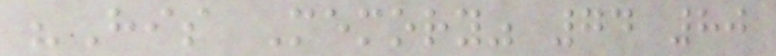"His Memory" 74 80
